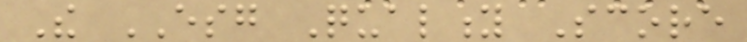The ESG Quality Score
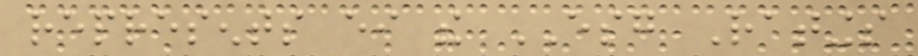represents either the ESG Ratings
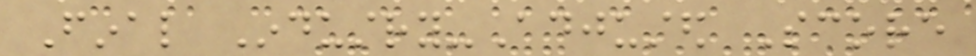Final Industry-Adjusted Score
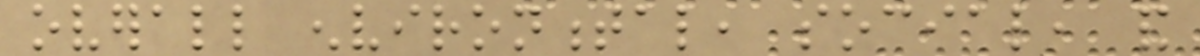overall environmental, social, and
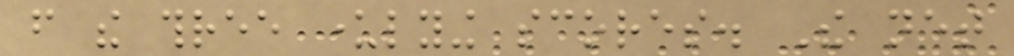from the three underlying scores. The net
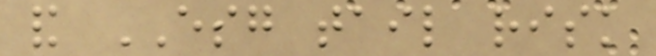and ESG tail risk
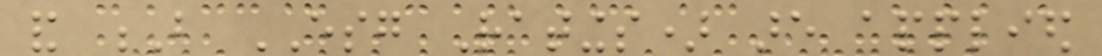and B ESG Ratings) are applied
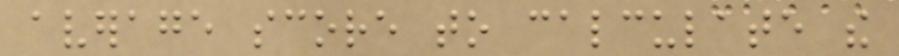average score to calculate the
